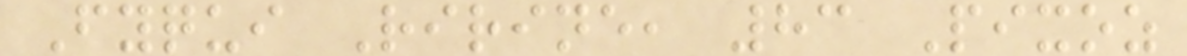Fyqui Ririne, 83 Pixoz
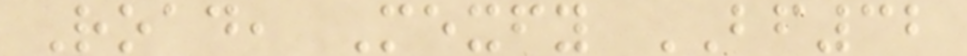Road, Mexfy BF32
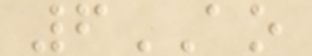6AO
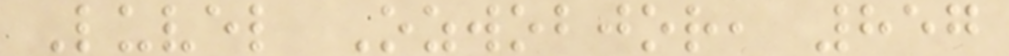Luvel Ozwobjor, 857
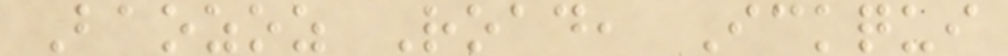Baozoz Road, Ickqui
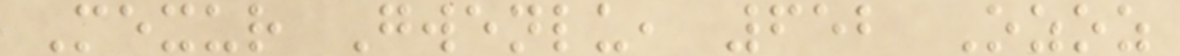Mexur Gwenlu, 652 Ozoz
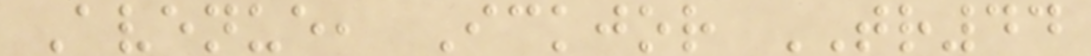Avenue, Ickjor TR44
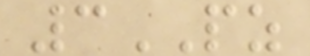3PZ
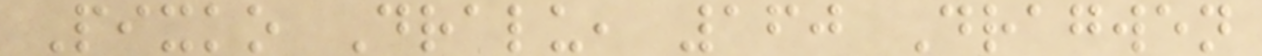Pixko Dralu, 160 Dragwen
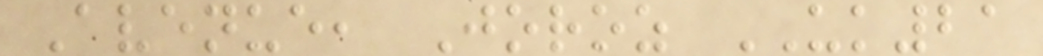Avenue, Joroz UK21
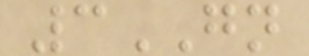3GN
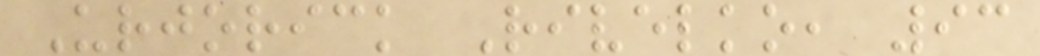Urjorick Rivelko, 93
